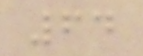64
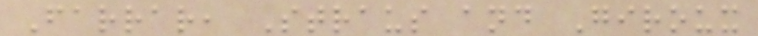Farrar, Straus and Giroux
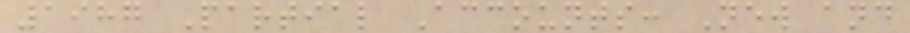1987 Partial Accounts: New and
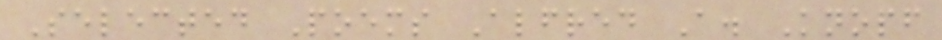Selected Poems Alfred A. Knopf
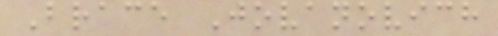Brace Jovanovich
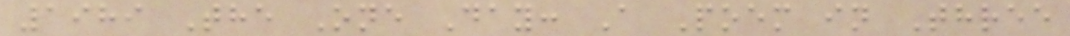1989 The One Day: A Poem in Three
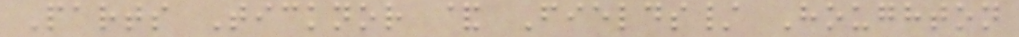Parts Ticknor & Fields/ Houghton
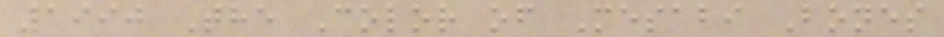1990 The Color of Mesabi Bones
